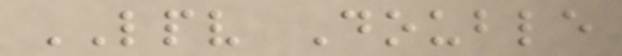LPV Double
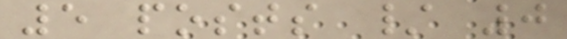5 posts / 0
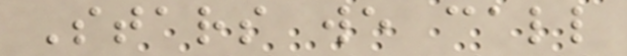Stars we call
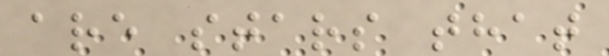are stars that
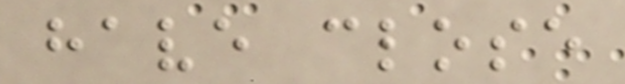have close
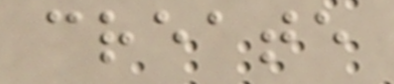create
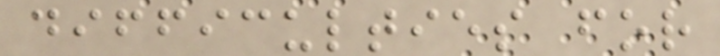difficulties for
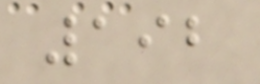192
